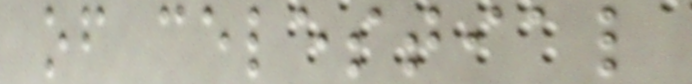of celestial
